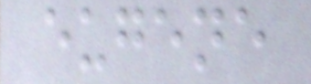eugene
